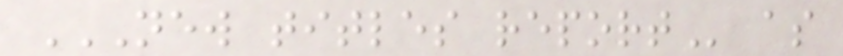NEW TITLES REPORT as
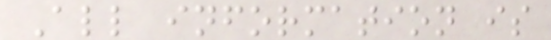All information is
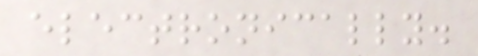electronically.
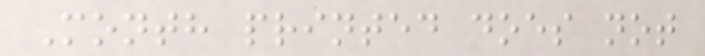Month printed does not
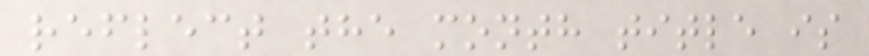reflect the month title is
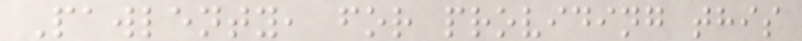Pawlenty, for providing this
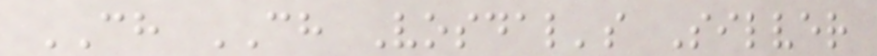CH CH Vosdal's Silver
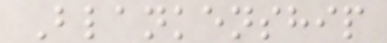Blankenship
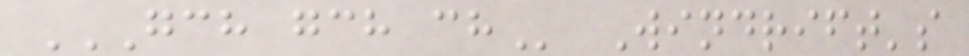GCH GCH CH Windrift's
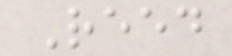Reed
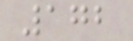172
